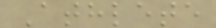Athlete
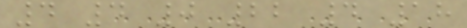4 4 0 22 4 18
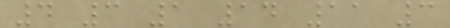4 3 1 14 11 3
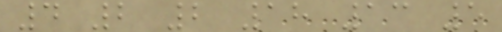4 2 2 18 13 5
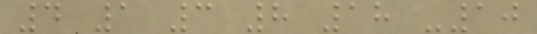4 1 3 8 18 -10
